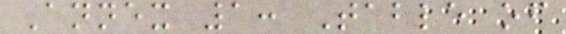Annex 1: Table of
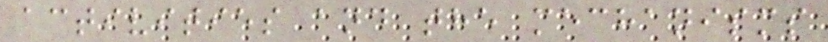activities and the mechanisms
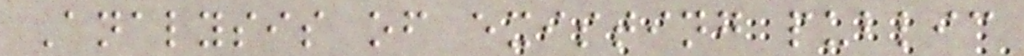Analysis of existing public
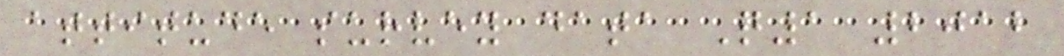attitude survey data Q1 2012
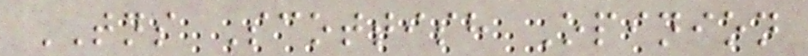TNS Scottish Opinion
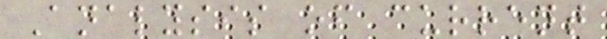Analysis of current
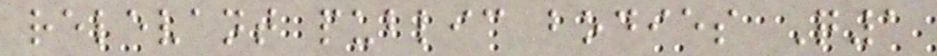relevant public bodies Q1
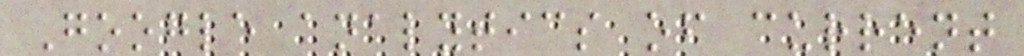Google analytics of current
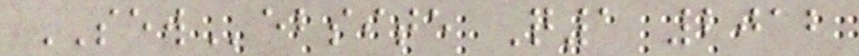SEWebsite Q1 2012
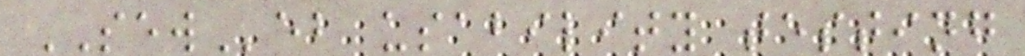SEWeb usability testing
